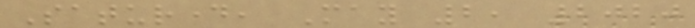Saturday, May 2, 2020
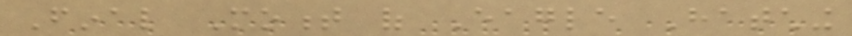Final Moment of Eagle Hatching
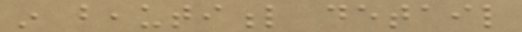in beautiful detail
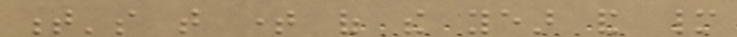t's that time of the year and many
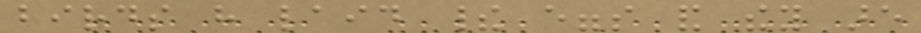birds have laid their eggs and they are
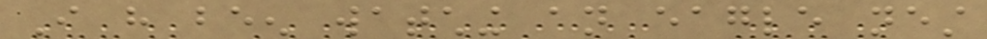I have been watching an eagle nest
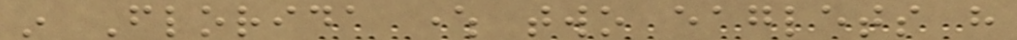in Florida where two eaglets have
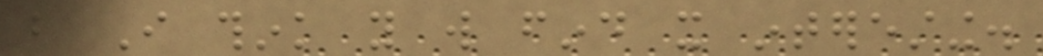but I think you will find it interesting.
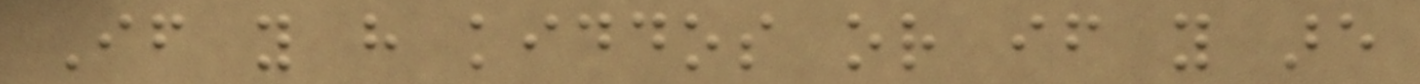If you have kiddos or if you are
